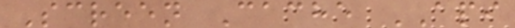Screen Cache API
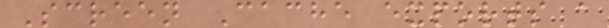Screen Cache exports a
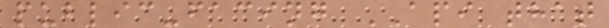public-facing API that
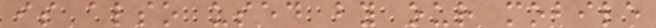is also used by our mobile
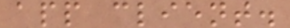app client.
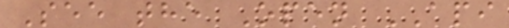See the Open API
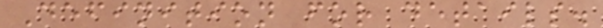Definition for details.
